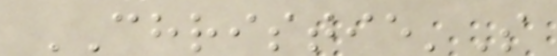CHRISTIE'S
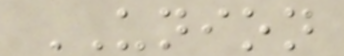UNION
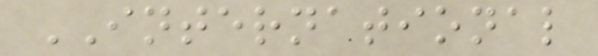INTERNATIONAL
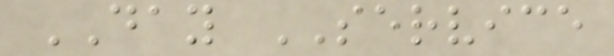DAY SERVICE
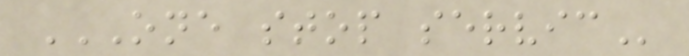ONE STOP SERVIC
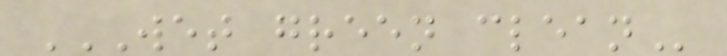WET GREEN CLEAN
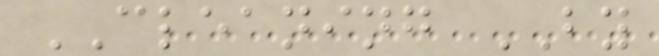CLEANING BY
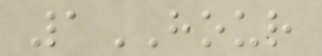1HOUR
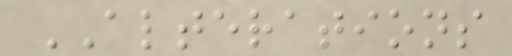ALTERATIONS
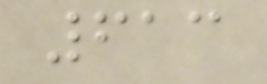613
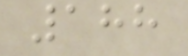188
